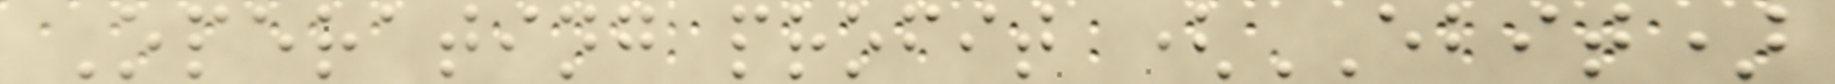Operating profit (EBIT)
